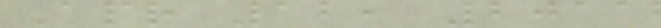Apr 12, 2011
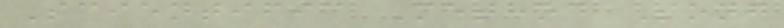Scientific Method Song
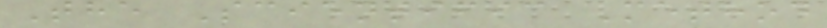The Scientific Method
